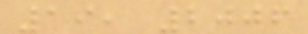19, 2006
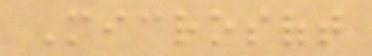Microsoft
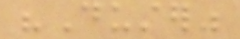"Duster"
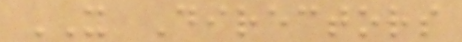IT Directors
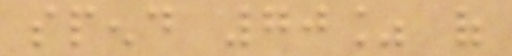spend 70% of
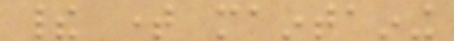their time maintaining
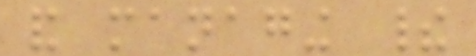and managing their
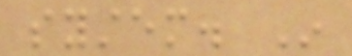system. In
